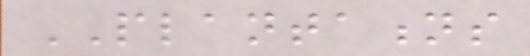PLANTATIONS
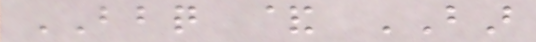BBQ & BAR
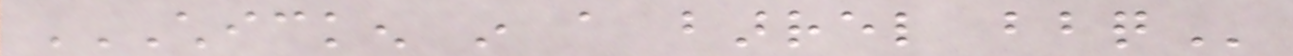CHICKEN IN A BARREL BBQ
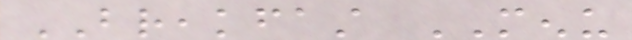BREAKFAST MENU
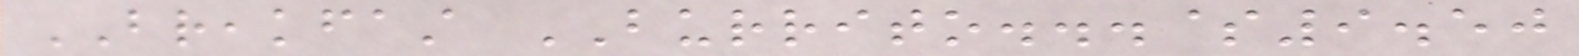BREAKFAST BURRITO...$9.50
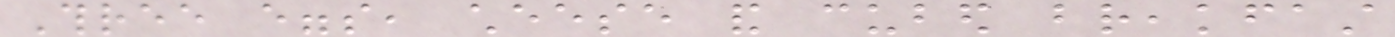Three eggs, cheese and cubed breakfast
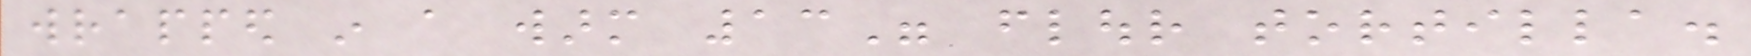wrapped in a warm 13" flour tortilla.
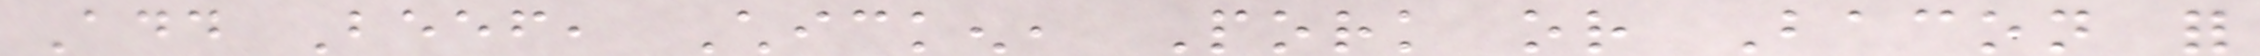Add Beef, Chicken, Pork or Bacon for
